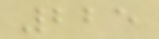225
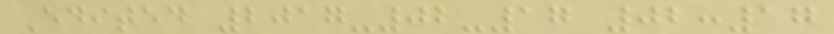Edited 2017-02-17 02:17
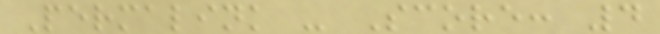Permalink - Score: 4
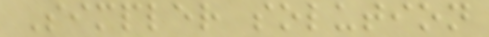Simpler solution
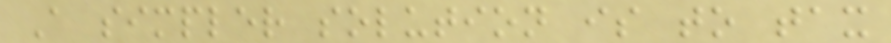A simpler solution is to tax
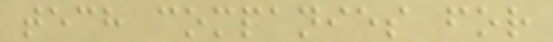tech companies for
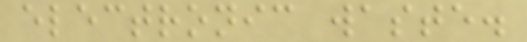electronic waste.
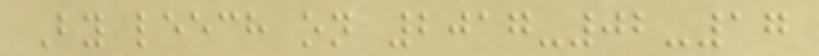By leech on 2017-02-17
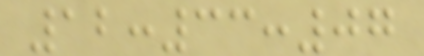12:33:07
